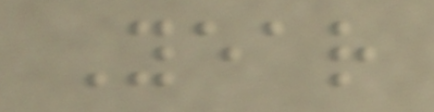Year
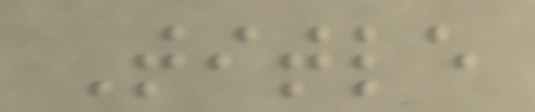Title
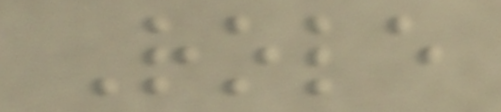Role
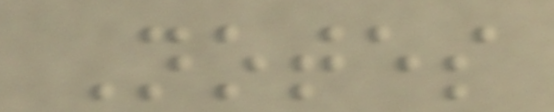Notes
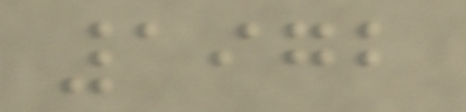1972
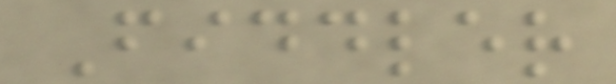Fiddler
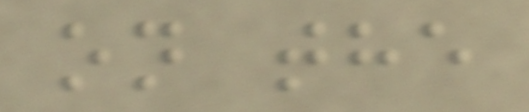on the
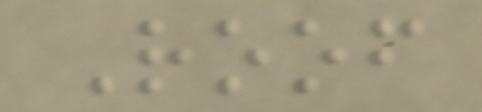Roof
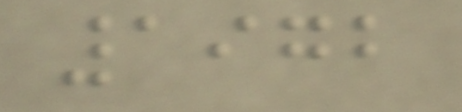1972
